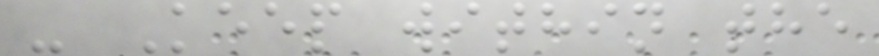- Keep within the
